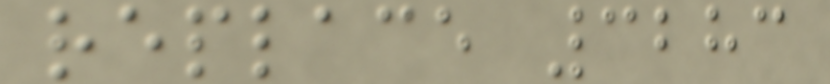replace 3283
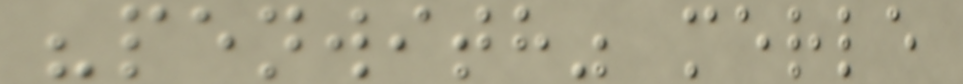"penwith" merle
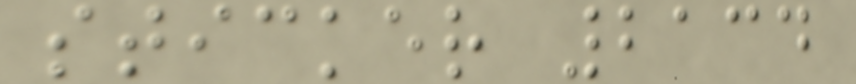sticker 2134
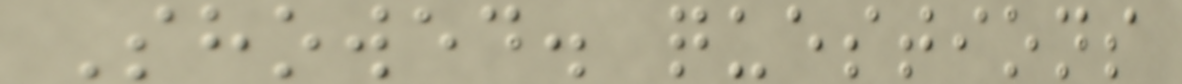Showed. questions
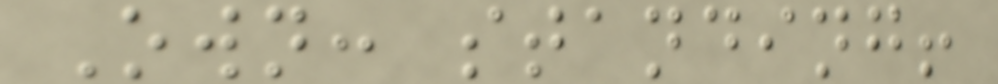Own: standing!
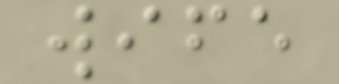wife
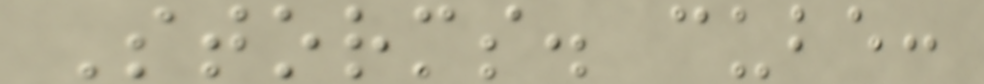Storms. cube:
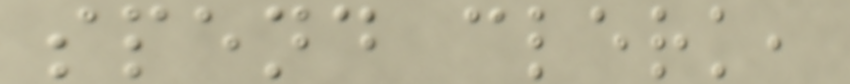spend clerk,
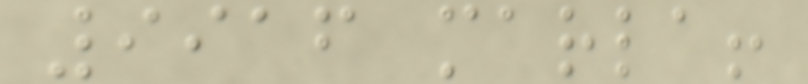9916 marla!
